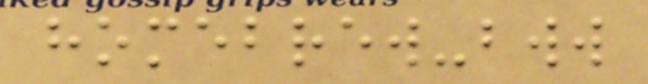homebrew-bww
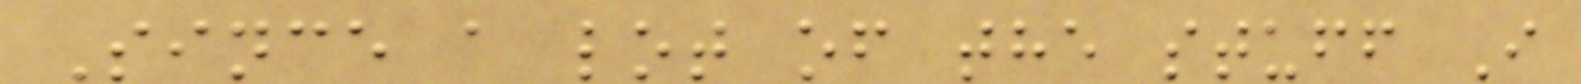Since a lot of the stuff I
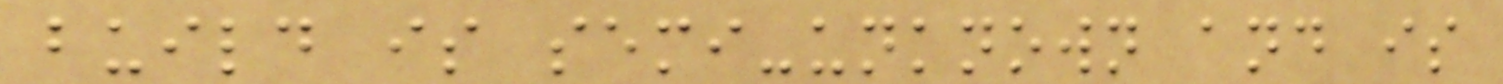build is semi-unknown and is
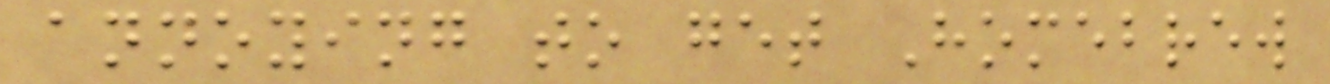annoying to get Homebrew
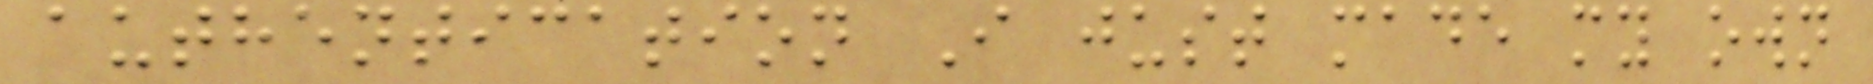authentication I just made my own
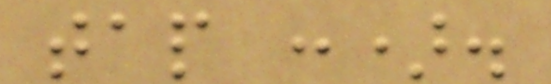tap :).
